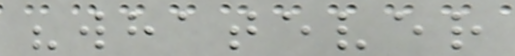"whatever
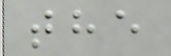the
